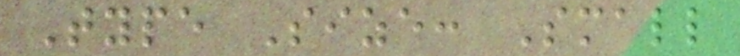Type Size: Small
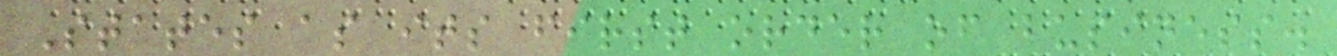States as its first order of business.
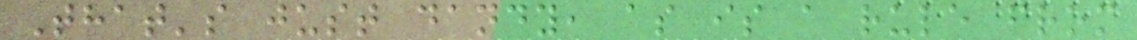That's just dandy, as is a rule from
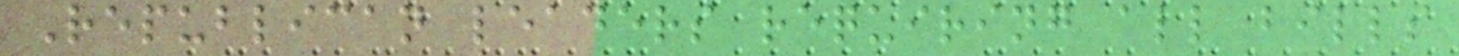Republican leaders requiring all bills
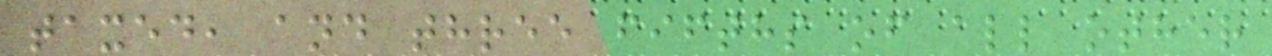taxed, and three fifths of all other
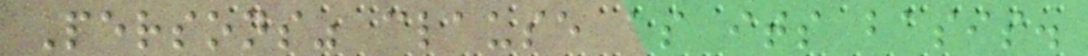Persons" clause as its basis.
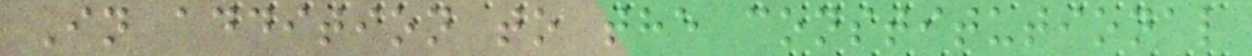In addition to the constitutional
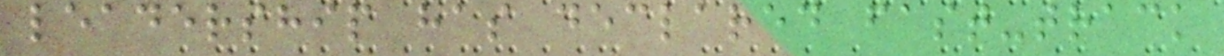leadership has declared fast-track
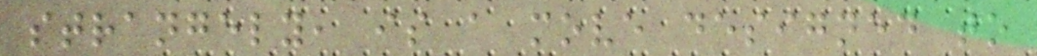strangely, is a move designed to
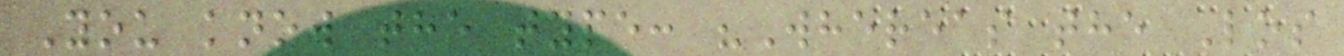You know the type: "Whereas the Los
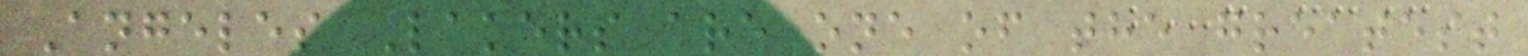Angeles Lakers are one of the greatest
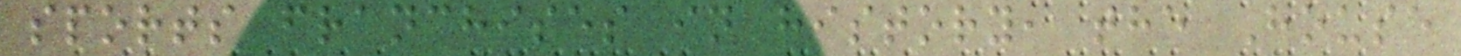sports franchises in history, the House
